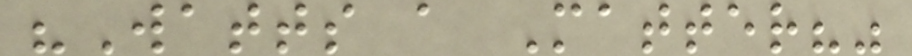"Watts a Matter?"
